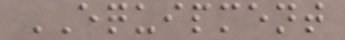EQUIPMENT
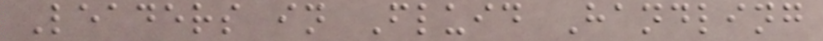Leaders in Fluid Handling
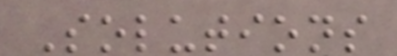Solutions
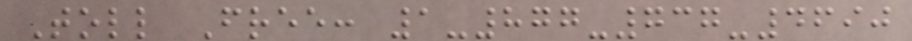Toll Free: 1-877-737-4690
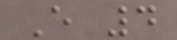E 4
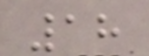18
